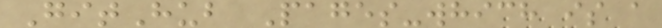GitHub Pages-which is a
